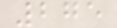275
